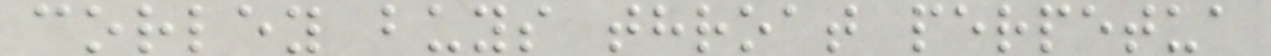corley buys throat perpetua
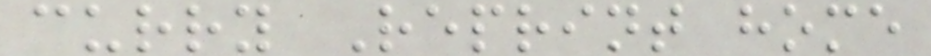curry Reprint home
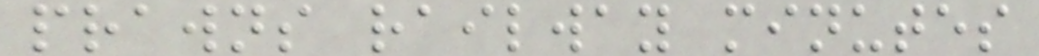prawns railway minutes
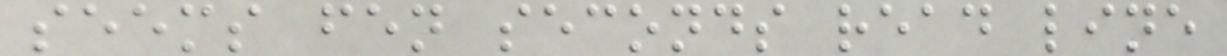seems fen seconds read line
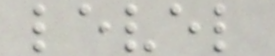level
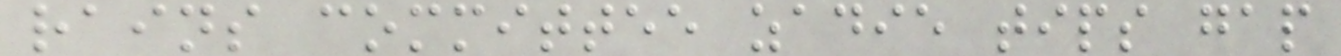rains committee zadie tips gap
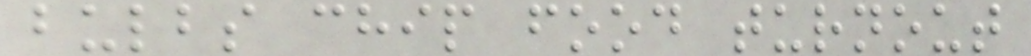bulbs chip food turnout
